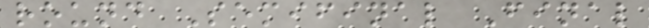round Semifinal Final
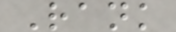Rank
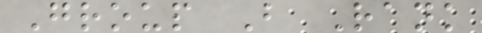Group B Rank
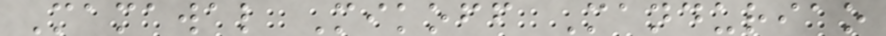Mamawal Mikoff Manduriao
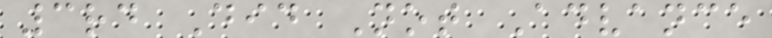3rd Did Not Advance
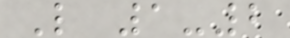L 1-2
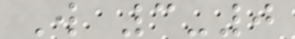W 3-0
